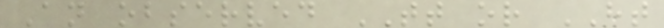An observed TT or HT
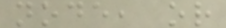node, or
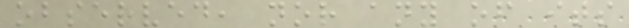observed, nor any of its
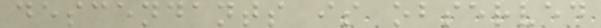descendants is observed
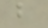b
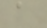a
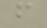f
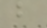b
